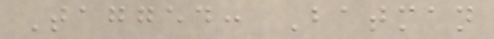Tagged: Batman
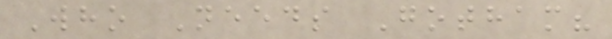Who Needs Gotham?
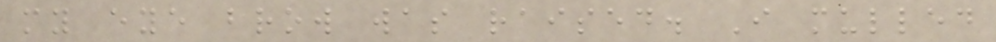my eye brow was raised. I mulled
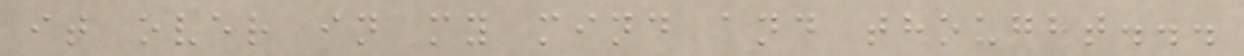it over in my mind and thought...
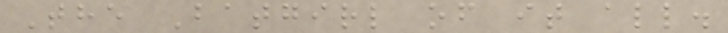The Batgirl of it all.
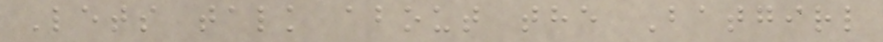Lets talk about the Batgirl
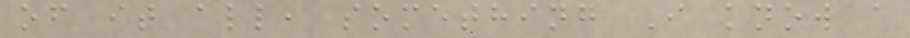of it all, something I know a
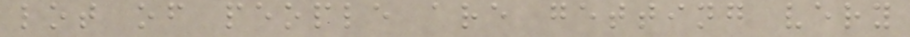lot of people are getting very
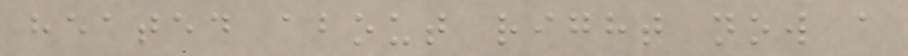heated about right now a
